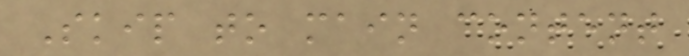Skip to main content
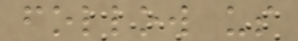follow us
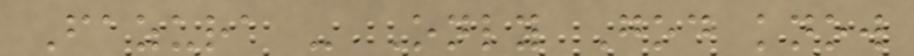Fazura - Only God know
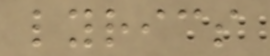lyrics
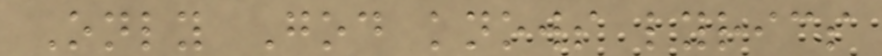Only God knows lyrics
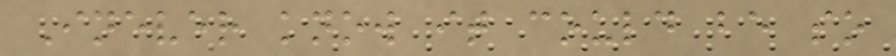Inever know it could be so
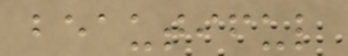beautiful
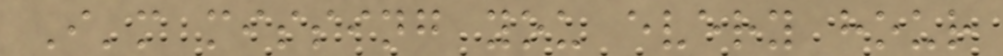I'm missing you every hour
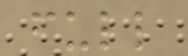full
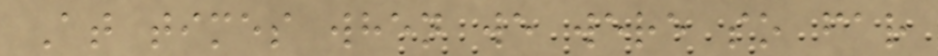At times when we were so far
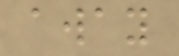away
